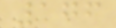176
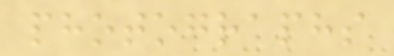photographs
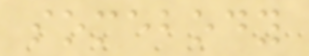somebody
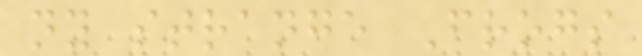ny strange Frogs
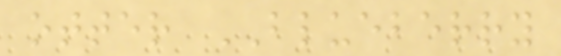otter BLUEBERRY
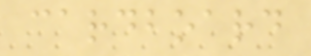cardboard
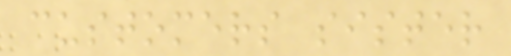customers sister
